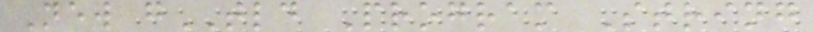New gTLD Program String
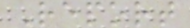Report
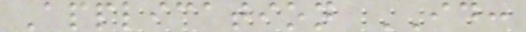Application ID:
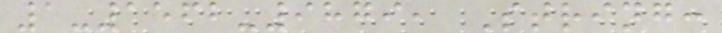1-1562-9879, String:
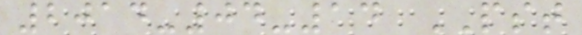2014-04-14 PST
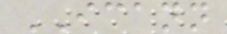ICANN
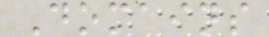Domains
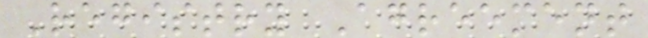Registry Agreement
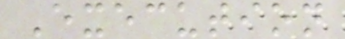Execution
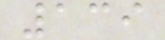139
